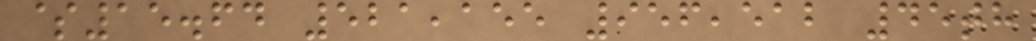$15.64 521,155 956,512 45th
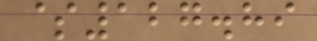$127.89
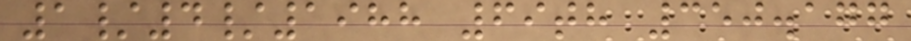1/4/1988 69th 350.177
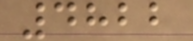4822
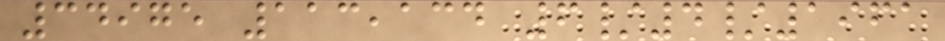34975 113,134 6/4/1961
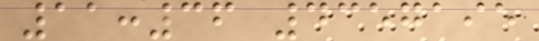11:36 4357195
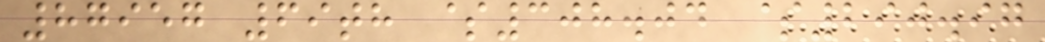87957 69th $308.04 $290.97
